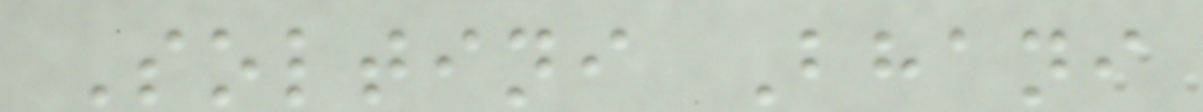Soltini Bhani
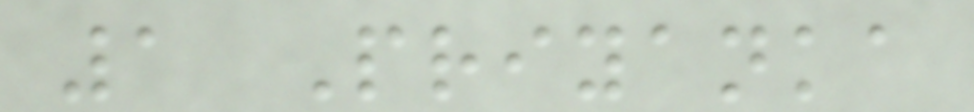1 Priyanka
